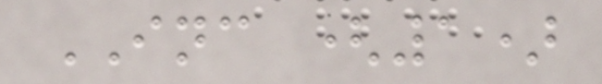INC (1)
